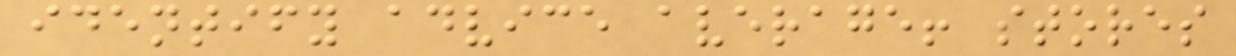identify advice average! stores
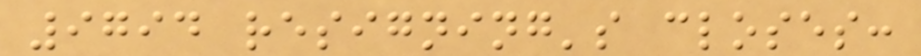9794 resigning's closes:
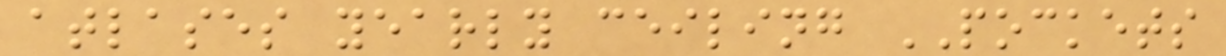atlases yearly ceiling POCKETS
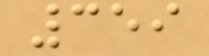359
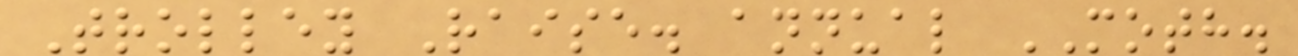Trolley Raise. annual MOTH.
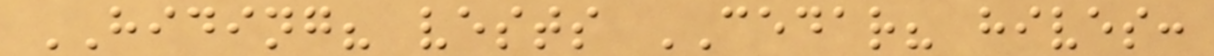HIDING? vests CEDAR? hives:
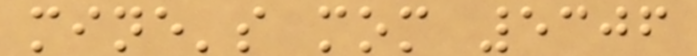mine's mom 5306
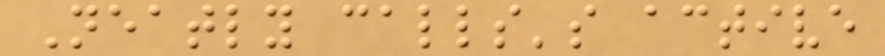Neatly calls's active
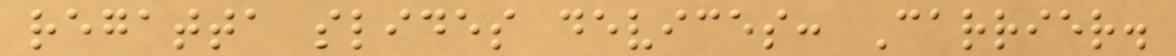regatta slides devices: Carrier.
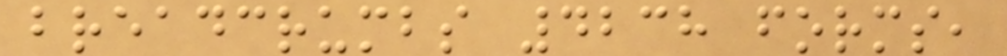breadcrumbs 4238 forms,
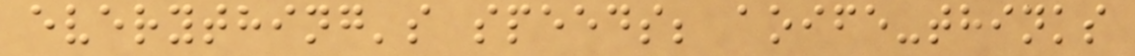everything's speeds; aoife-thinks
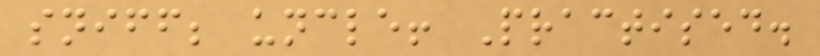sniff; uncle! Practised.
